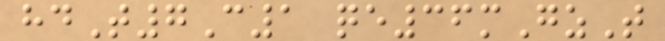hdT7C1 qe36mGzT
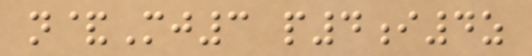n&Mj3 p4i4z
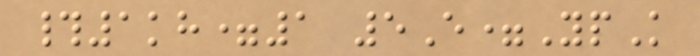#1kh=1 5E=YpK
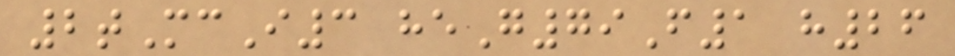2tMcI3 heG79F1 h26
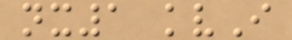nx1 kvI
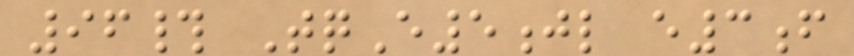96# TqE5jl e3f
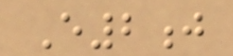E2j
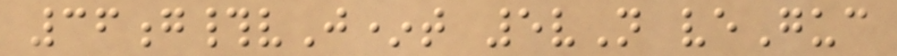36g#vJ*t 5vN veGuc
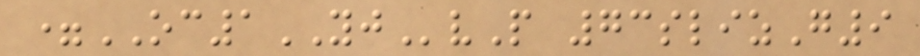=OC1YJvP 73slizG9
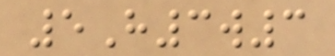5H3w3
